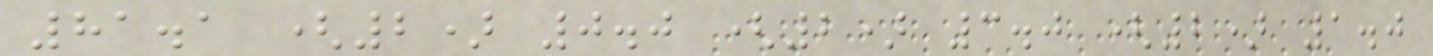81.1 (2) 0.0 (2) 3.0 (2) 1.0
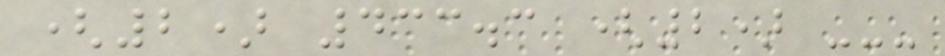(2) 433.3 (2) ---
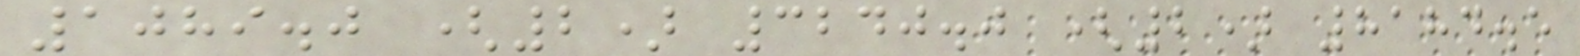1089.0 (2) 3240.0 (2) 8184.5
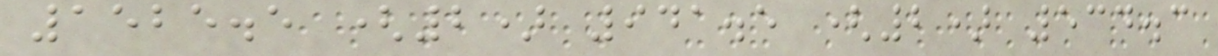1525.5 (2) 941.5 (2) 534.3
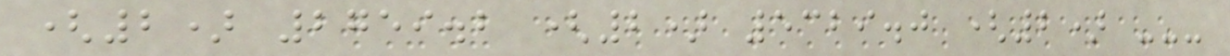(2) 2759.2 (2) 5329.0 (2) ---
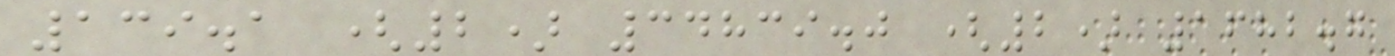139.1 (2) 34839.0 (2) 1682.7
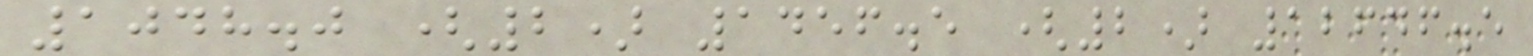1048.0 (2) 1456.5 (2) 12646.5
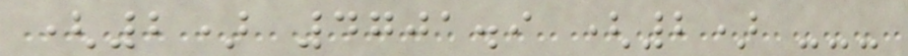(2) 4701.9 (2) ---
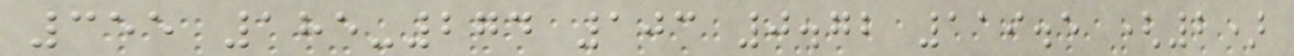355 185-274 103 0.72 119.5 (2)
